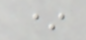*
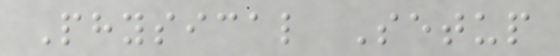Physical Setup
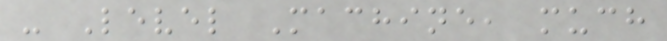- Level Machine, much
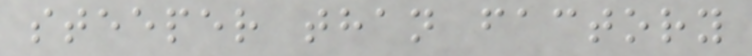steeper than factory
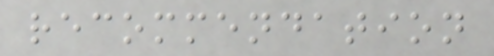recommendation
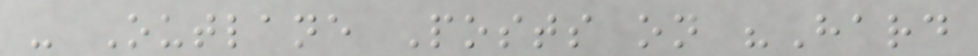- Outlane Posts on "Hard
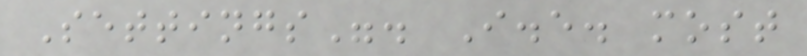Settings". I.e. most
